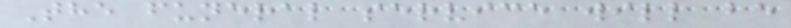The funeral service will be
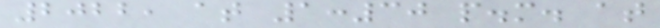2022, at 1:30 p.m. at
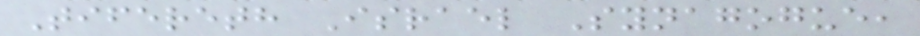Tifereth Israel Synagogue,
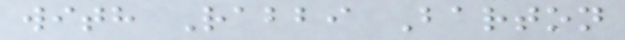with Rabbi Barton
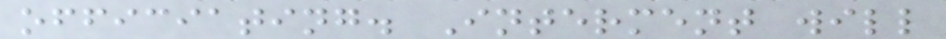officiating. Interment will
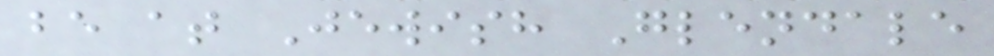be at Jewish Glendale
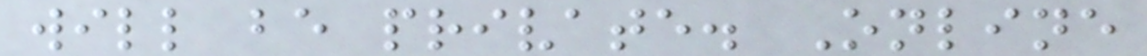will be private. Online
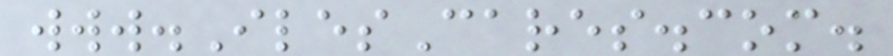www.IlesCares.com.
